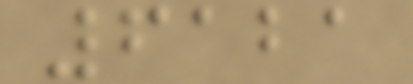6121
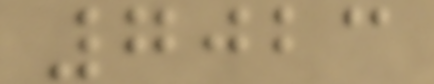7023
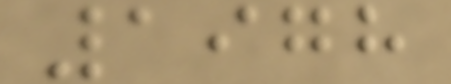1978
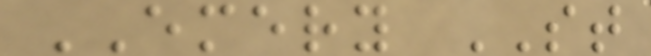EMERY ST
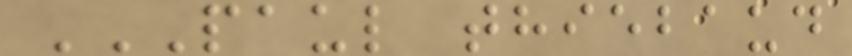PAUL THIEBAUD
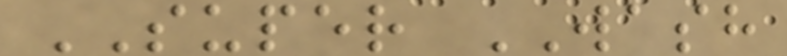SUPER WASH
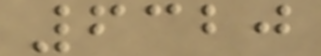6320
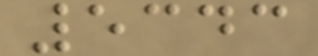5343
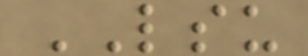LSU
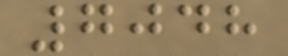7048
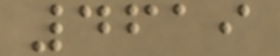4619
